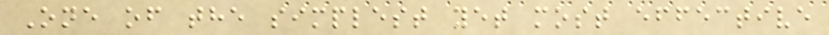One of the simplest yet most effective
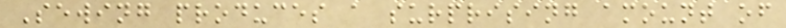Sewing produces a surprising amount of
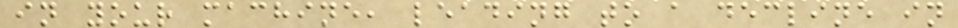in your machine, leading to a decline in
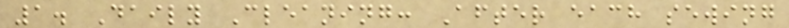1. Daily Cleaning: After each sewing
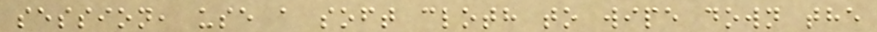session, use a soft cloth to wipe down the
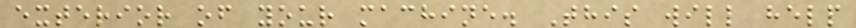exterior of your machine. This will help
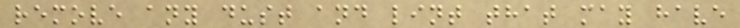remove any dust and lint that may have
